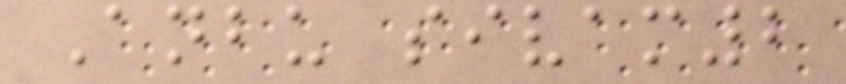Anbu sivam2
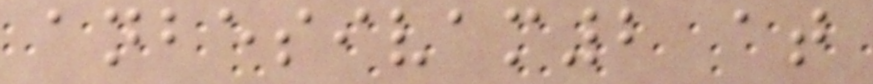anbesivam2 at
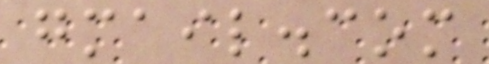gmail.com
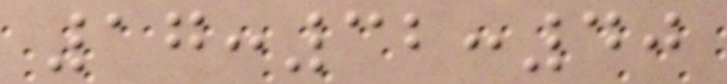17:32:40
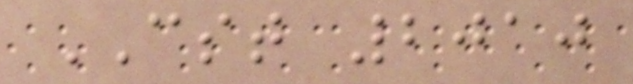CST 2010
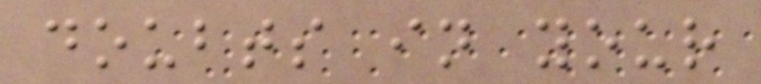doubts in your
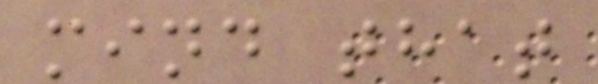mind that
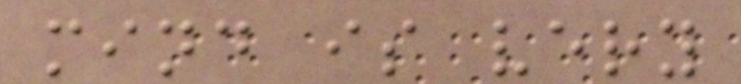mind is very
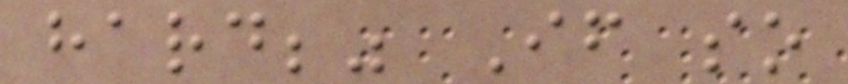hard;" If so
